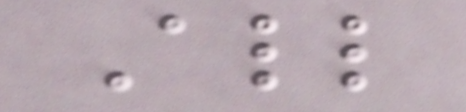All
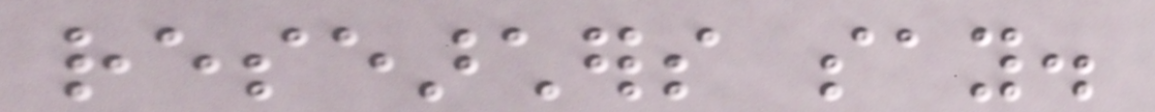researchers say.
